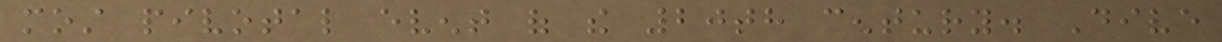most pivotal event of the 20th century. Dive
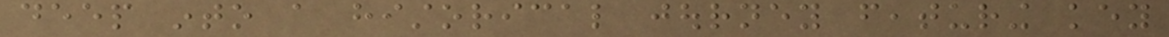deep into a historical journey featuring key
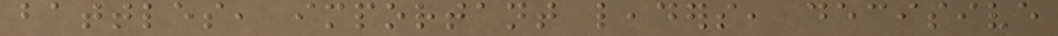battles, important leaders, decisive
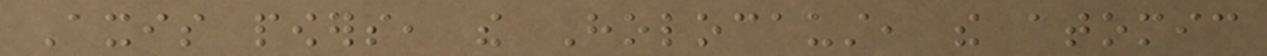Axis powers, the Holocaust, the atomic
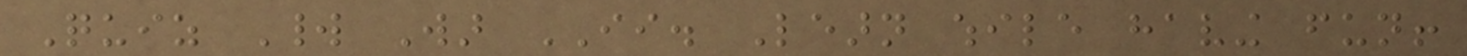Quiz World War II. Learn while having fun!
